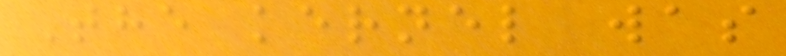The kernel was
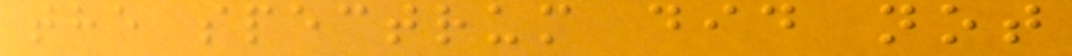the spectrum did not
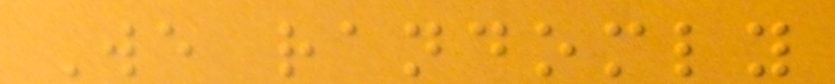We randomly
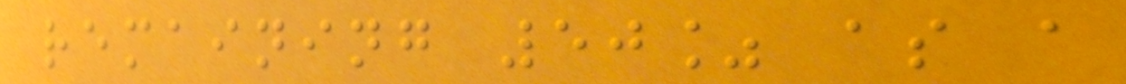remaining 50% as a
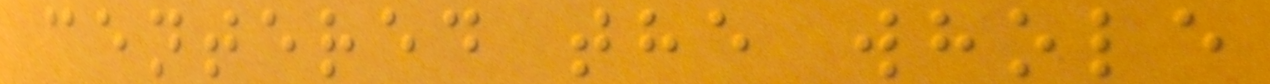centered the whole
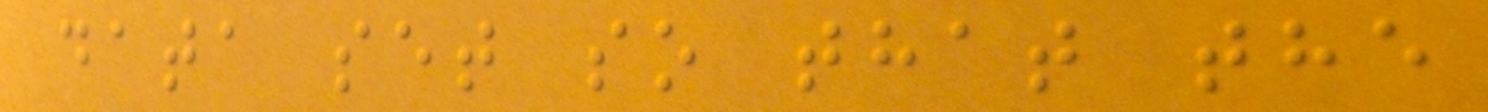data set so that the
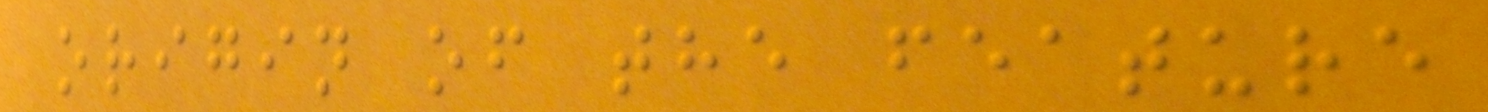origin of the feature
